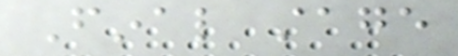Final stage
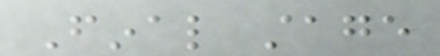Final stage
